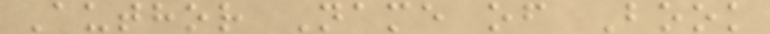Author Name of Book
